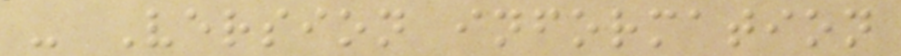- Version information
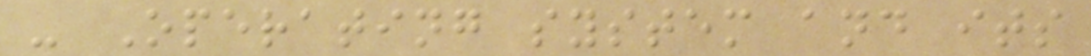- Operating system and its
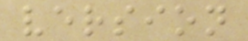version
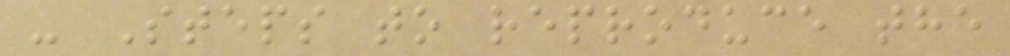- Steps to reproduce the
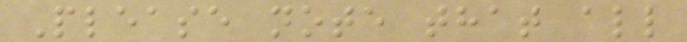Please note that all
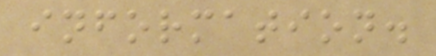information.
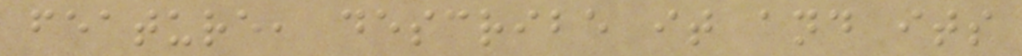feature, describe it and its
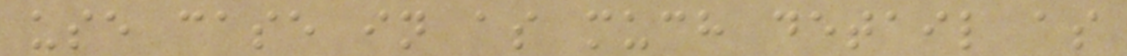use case in as much detail as
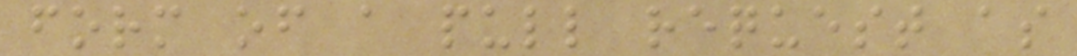form of a pull request as
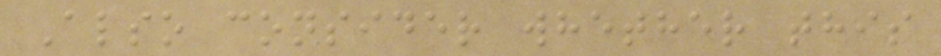Also consider whether this
